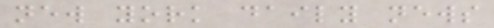new york daily news
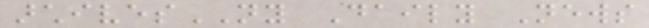archivesNY Daily News
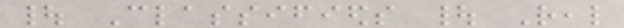| Classifieds | Real
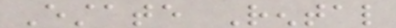Estate Rental
